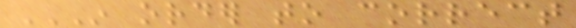IN ORDER TO CORRECT
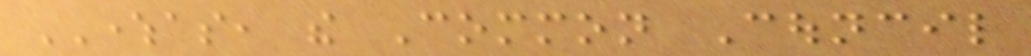WHEREAS, the Common Council
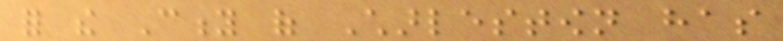for the City of Charlestown has
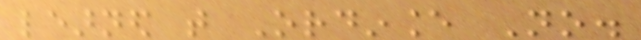learned that Ordinance No.
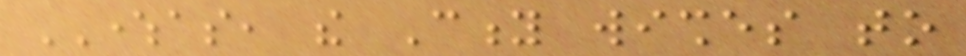WHEREAS, the City wishes to
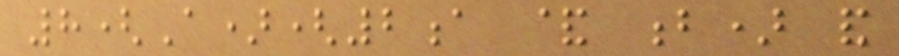8(A)(2a & b) and
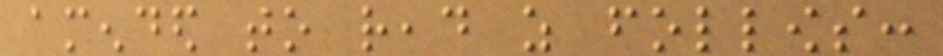amended to read as follows:
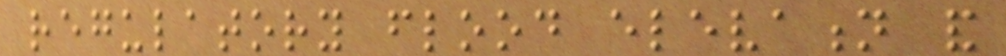regulatory flood elevation and
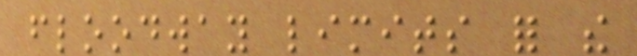floodway limits for the
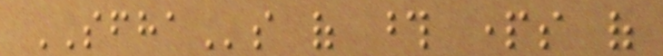SFHAs of those parts of
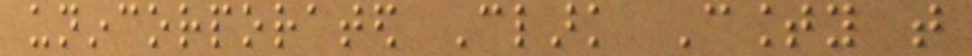unincorporated Clark County that
